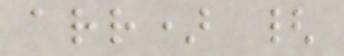arr) {
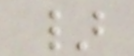}
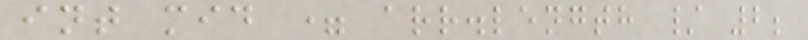int mid = arr.length / 2;
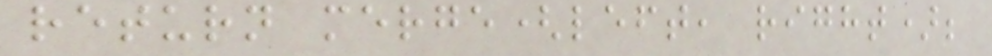return merge(left, right);
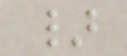}
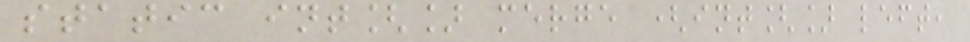static int[] merge (int[] left,
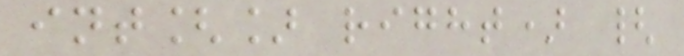int[] right) {
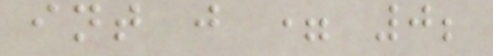int j = 0;
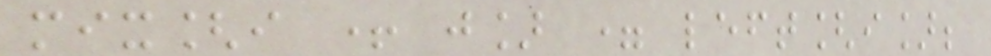mix[i + j] = left[i];
